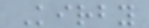Kirby
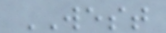WEST
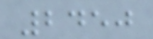2450
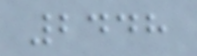2448
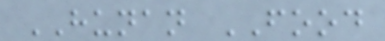HUNAN FOOD
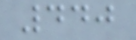440
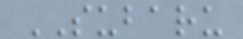SUBARU
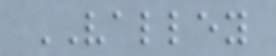VALLEY
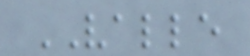VALLE
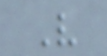V
